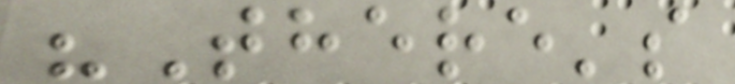"There's
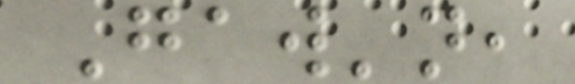Gaw'n,
